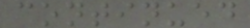continued
